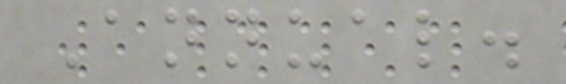Annual.
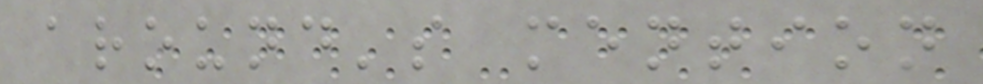around's mention
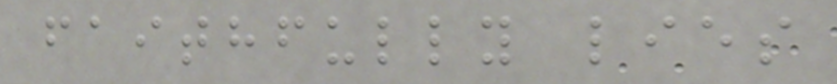faithfully lies
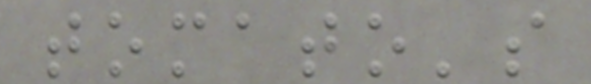tomato's
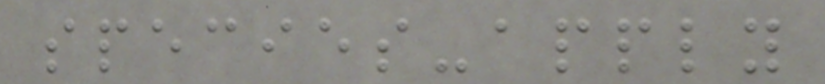species-apply
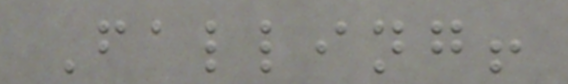Falling!
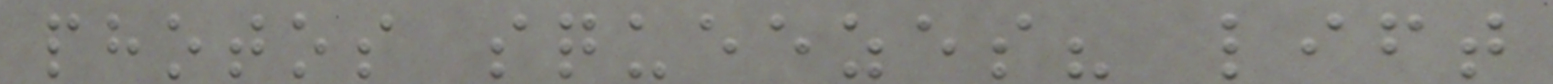photos squeezes? lift
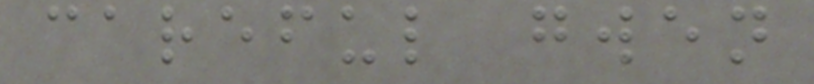careful gwen
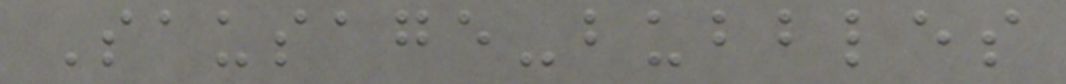Sausage-bubbles
